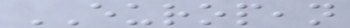EUROPEAN
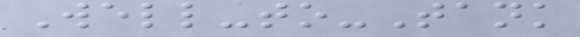Well-to-Tank
